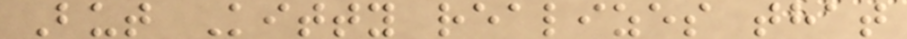But Kitty realizes that
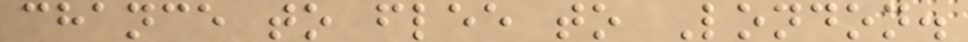chance to flee to London.
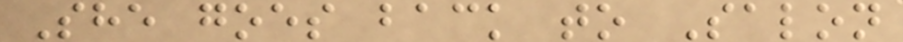She goes back to Salon
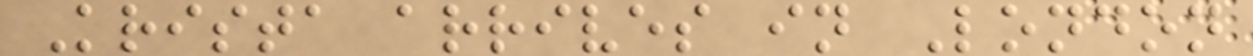Krista arrives in London
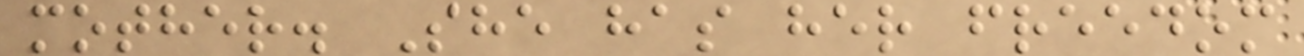mother. She has her freedom
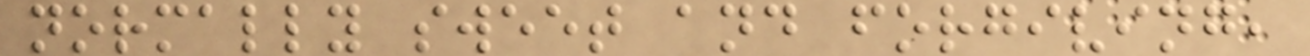normally sweet and forgiving,
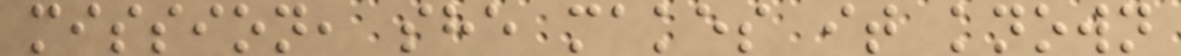mission, she makes it known
